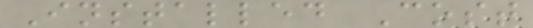Installed Cost
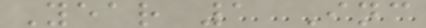Year 1 Inc
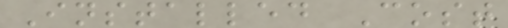Installed Cost
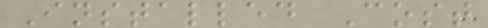Installed Cost
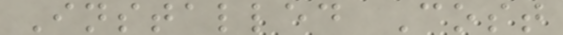Installed Cost
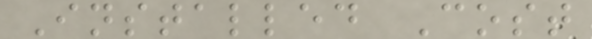Installed Cost
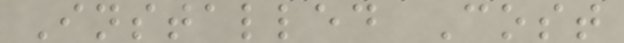Installed Cost
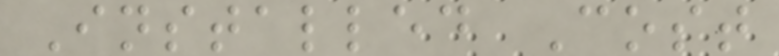Installed Cost
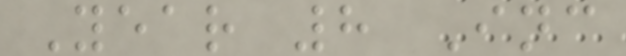Year 8 Inc
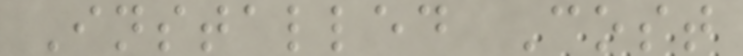Installed Cost
